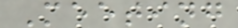Meeting
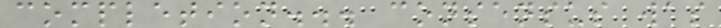completion... consensus was
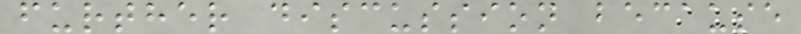further discussion because
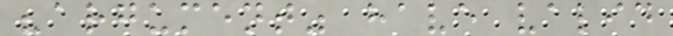"argument" have valid
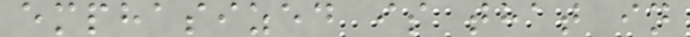emphasized is that in
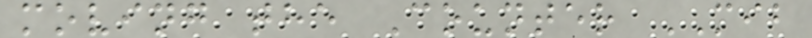moving the Counter MIB
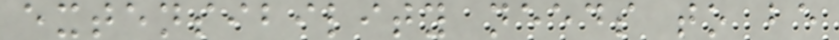extensibility needs to be
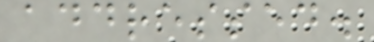addressed.
